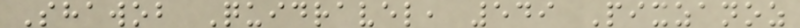Shawob Quidravel, 549 Pixzanoz
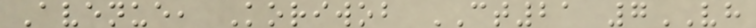Avenue, Koriwob CT21 7VH
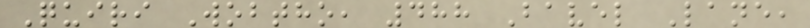Quiri Wobtho, 488 Bavel Lane,
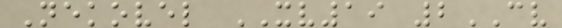Nekovel XV19 2CV
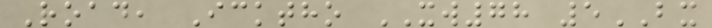Road, Icktho XW78 5BX
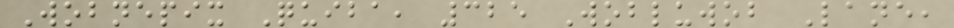Wobnepix Quiba, 325 Wobluwob Lane,
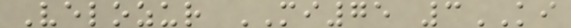Velozur MI75 3KI
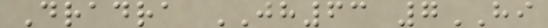Dradra JH63 7HI
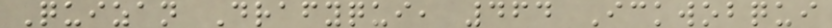Quizan Drafyqui, 464 Ickwobqui
